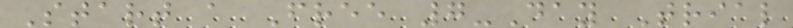Start a Free 7-Day Trial
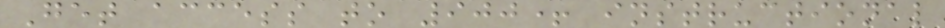Get access to 900+ instructional
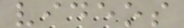videos
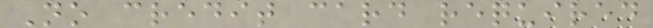No credit card required
